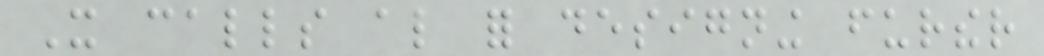It calls also for designing further
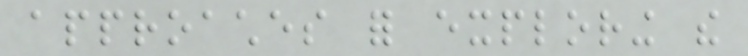approaches for exploring the
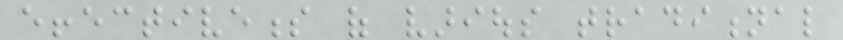effectiveness of various traditional
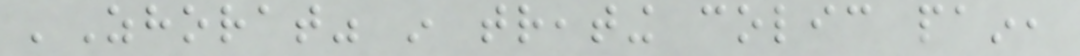'Zhorat" in treating colic pain,
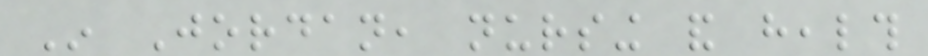In Jordan, nursing and health
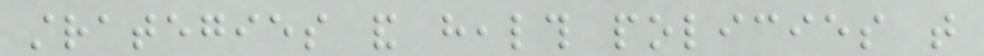strategies and health policies that
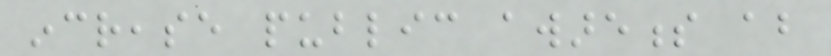increase public awareness about
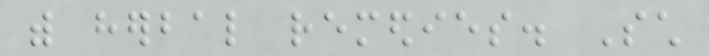with herbal remedies. Such
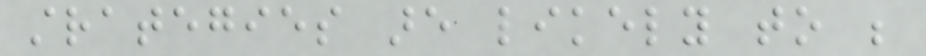strategies are likely to be
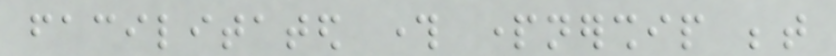facilitated through partnership between
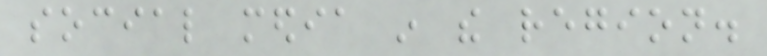social media in the region.
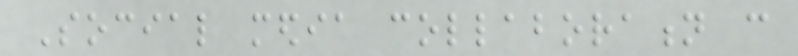Social media collaboration can
